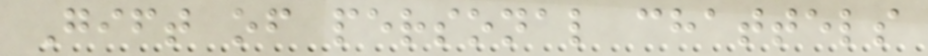Gift of personal chattels
